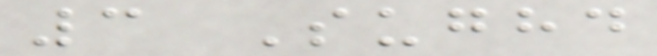3 Sughd
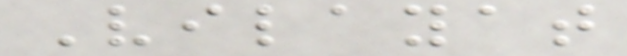Vilayat
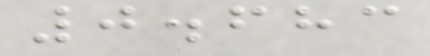0.683
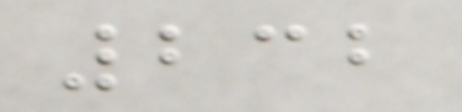232
